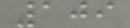109
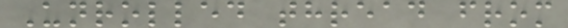Unrolled thread from
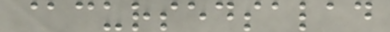@cursedsalad
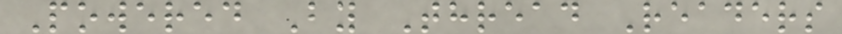Powered By Thread Readers
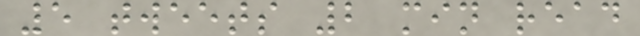5 tweets 2 min read
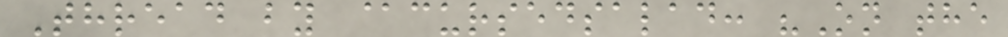Thread by @cursedsalad: "On the
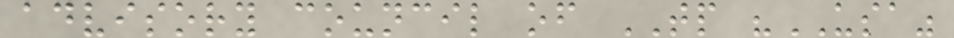advisory council of TP "USA"
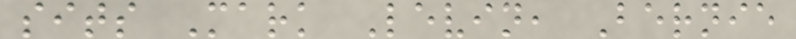sits Mark Levin, Bernie
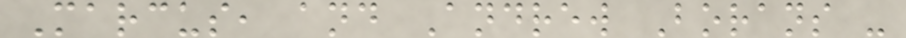Marcus, and Andrew Borans -
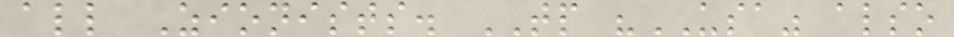all Zionists. TP "USA" also
